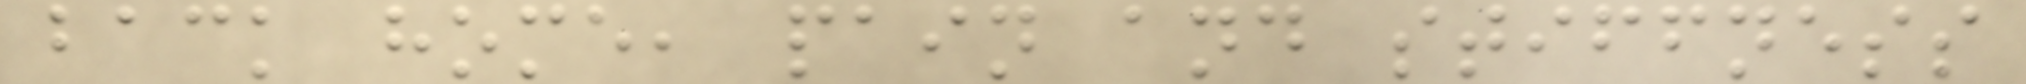back home, pain and stiffness
